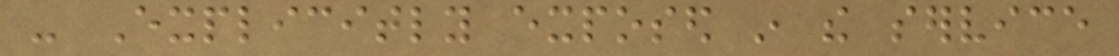- Explicitly exposed in the service
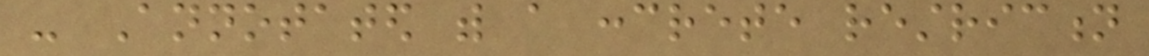- Annotated with a concrete restriction
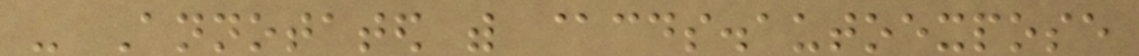- Annotated with @cds.autoexpose
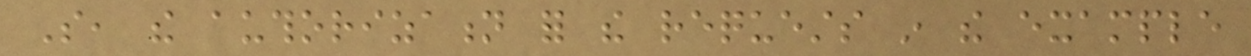So, the authorization for the requests in the example
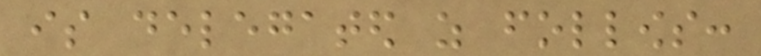is delegated as follows:
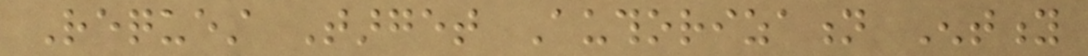Request Target Authorization Entity
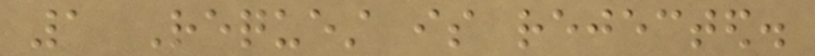1 Request is rejected.
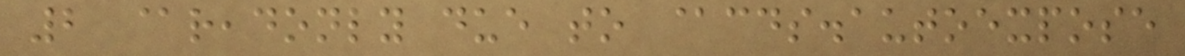2 @readonly due to @cds.autoexpose
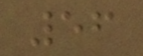56
